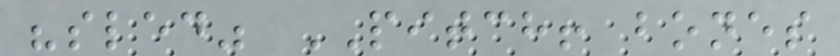"sled" PITCH! bones
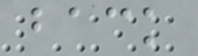back
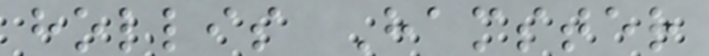hollis Hamster
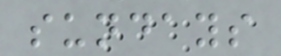sundays
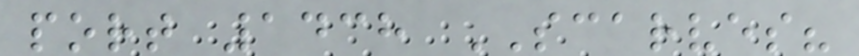port 1438 SCARVES?
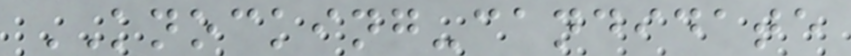KNOCKING-candidate
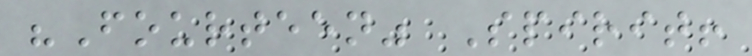"Fourteen" Spirit!
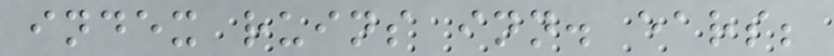index ruins inn. ears;
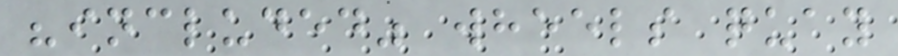"included" wheels quay
